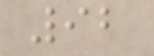92
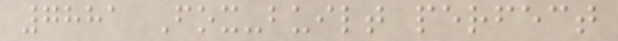7881 Fox-built perfect
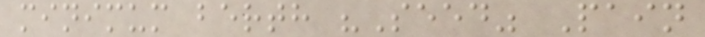minimum berth "Seed" Pain
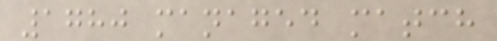1780 managed match
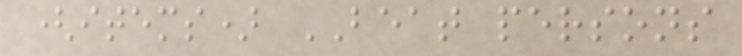(items) BEAT persons
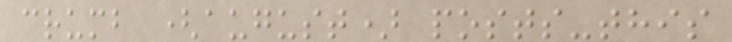crumb (august) posts-this
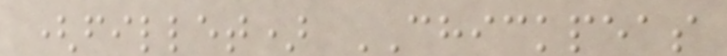(fillet) CHICKPEAS
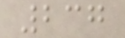237
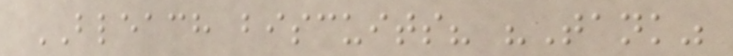BLEACH biscuits? "Tank"
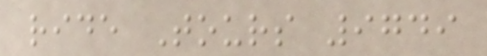ride Tours 9749
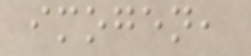imogen,
